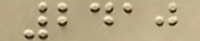2410
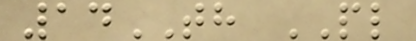14TH PL
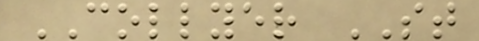COLLYER ST
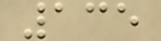135
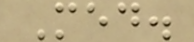Med.
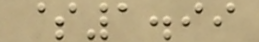$1.99
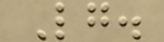Lg.
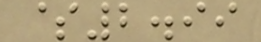$2.99
